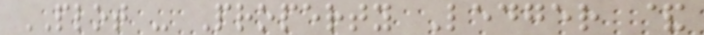PLOT - Property Ledger &
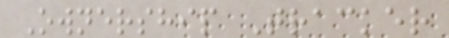Ownership Tracker
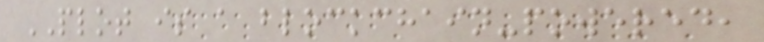PLOT is a blockchain-powered,
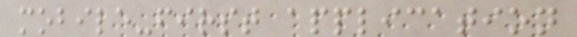mobile-first application
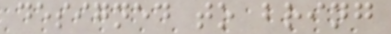designed to bring
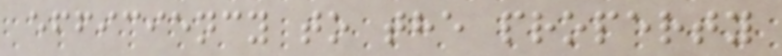efficiency to the property
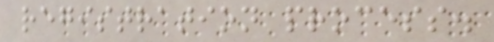registration process.
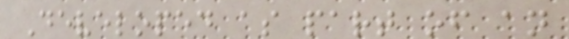Developed as part of an
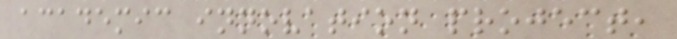academic innovation project,
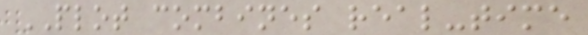PLOT combines real-time
